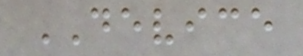DEVICE
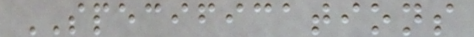SPECIFICATIONS
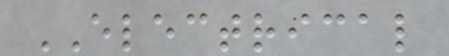ELECTRICAL
